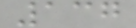137
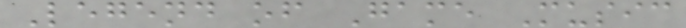Legend of Game Music
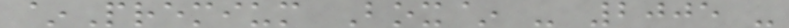~Premium Box~ - 2005 -
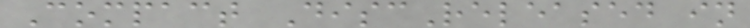Compact DiscReleased in
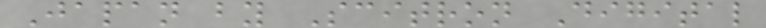Japan by Scitron Digital
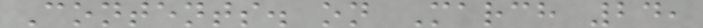Contents. on March 24,
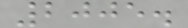2005.
